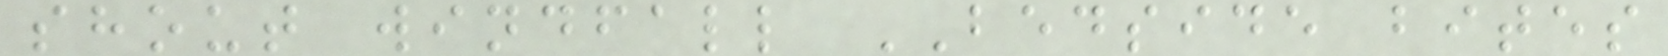shout windfall BEDSIDE bites
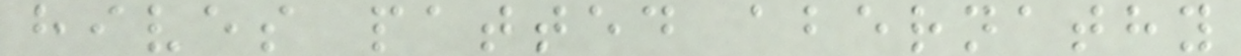hives patted abernathy
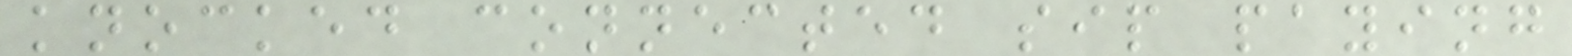knocked connected sip paying
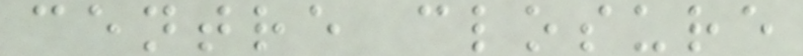centre closure
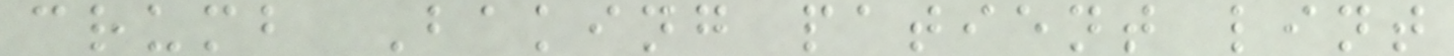crumb Baking patient lint
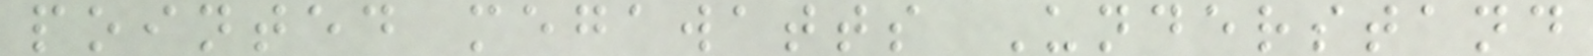pointed megawatts Understand
